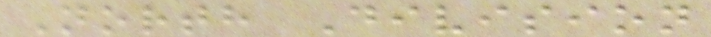North Division
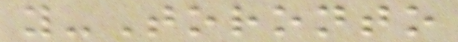y-Toronto
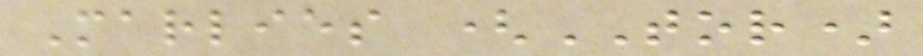Marlies (TOR)
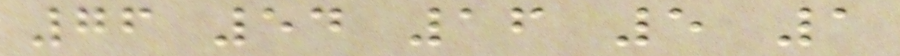76 54 16 5 1
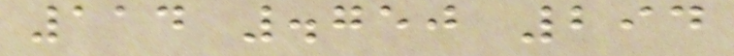114 .750 294
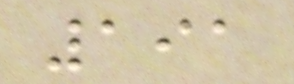191
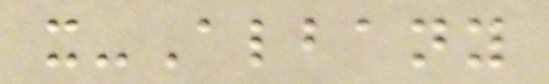x-Albany
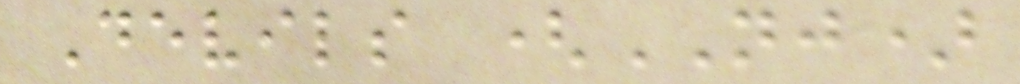Devils (NJ)
